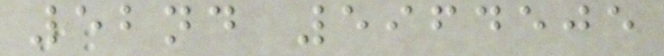52nd 5964505
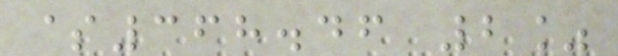$368.46 2%
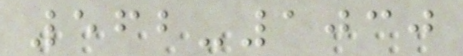562-1030
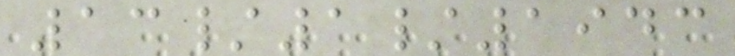13/1/1943
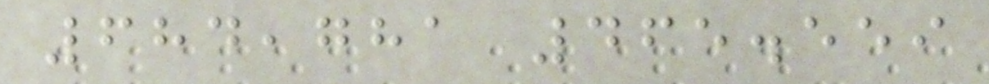684,781 465.559
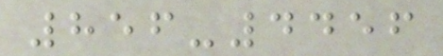856-4456
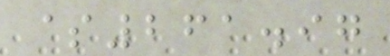$261.97
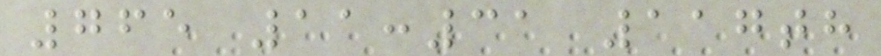765 11:31 117th
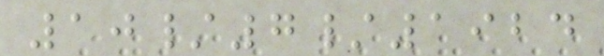10/7/1924
